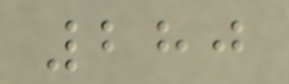280
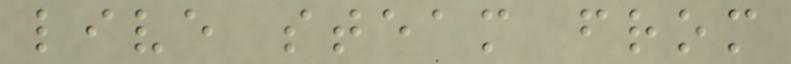live steam from
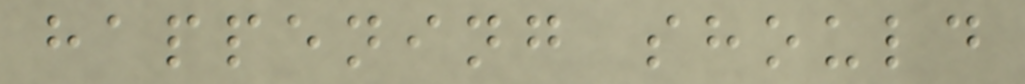happening should
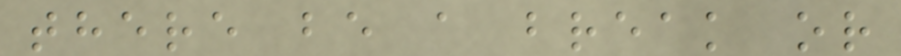there be a break or
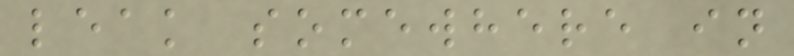leak somewhere in
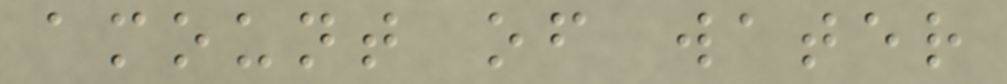amount of water
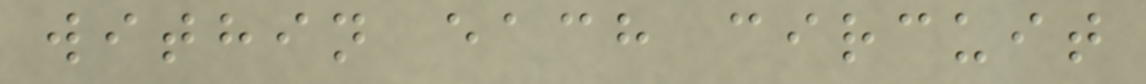within each circuit
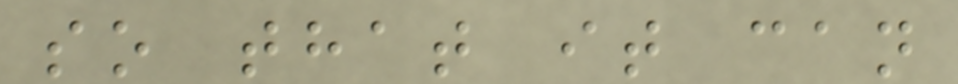so that it can
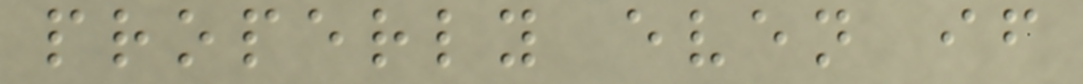properly even if
